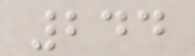244
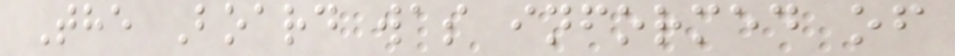The Board was informed of
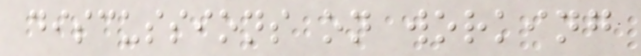discussions on working
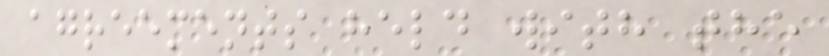agreements held with the
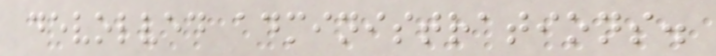devolved administrations.
